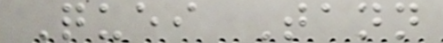Quei Tann
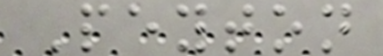Peyton
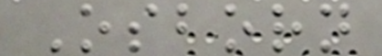Osborn
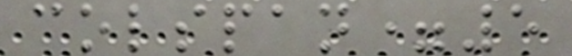colspan=5
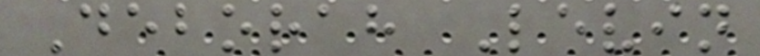Deborah Levin
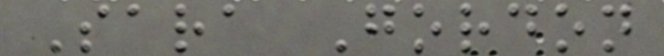Sara Gordon
